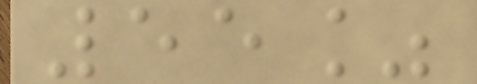55%
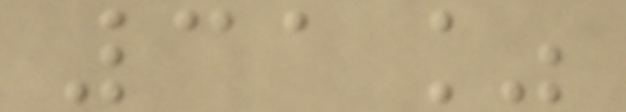31%
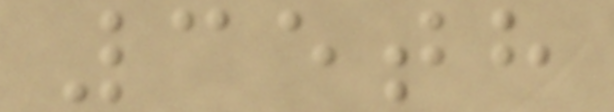35th
